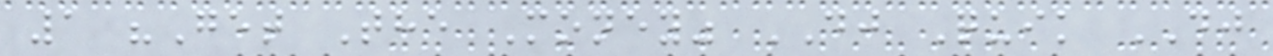1 "Get The Money" DJ Quik DJ
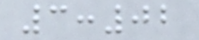3:02
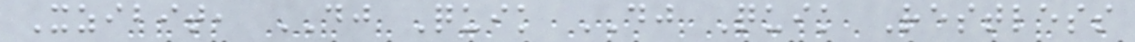Xzibit, DJ Quik DJ Quik Restless
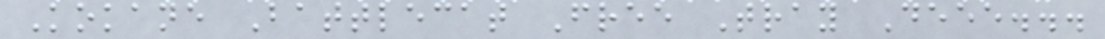Kokane Battlecat Free Tray Deee...
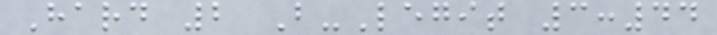Hard 2 B-Legit 3:44
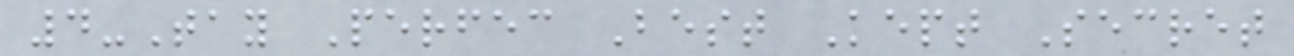4-Tay Perfec Best Kept Secret
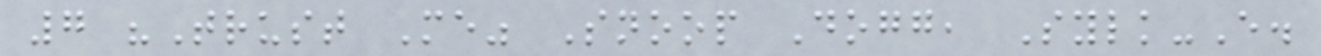7 "Trust Me" Snoop Dogg, Sylk-E.
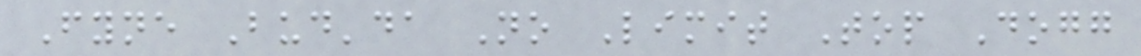Fyne Bud'da No Limit Top Dogg
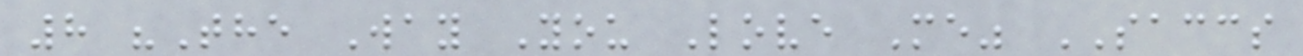8 "The Way You Love Me" SACCS
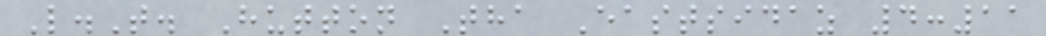L.T. Hutton Tha Eastsidaz 4:11
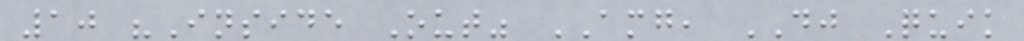10 "Inside Out" AMG, DJ Quik
